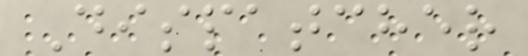Dispatcher
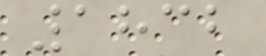1832
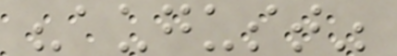"august"
